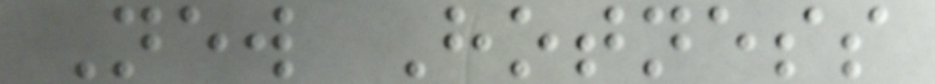New Hotness
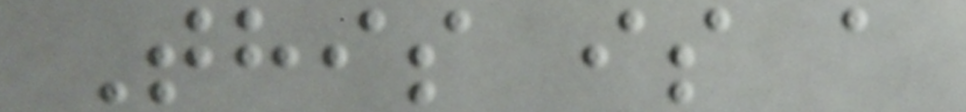This is a
